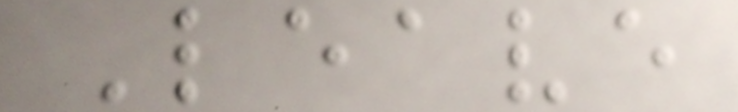Leave
